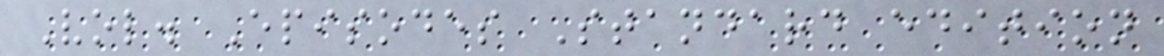Vol. Episodes Standard edition
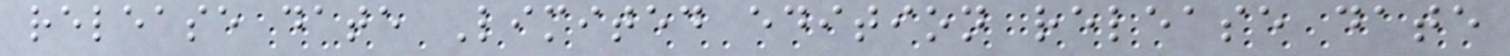release date Limited edition release date
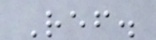Ref.
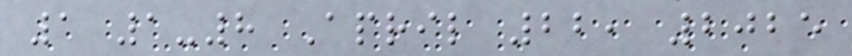1 1-8 April 22, 2025
